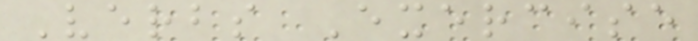Verbs Exercise
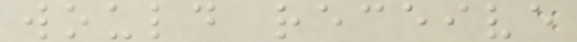would receive
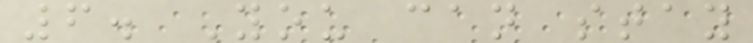6. You can stay
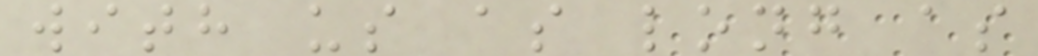with us as long as
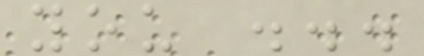you ...
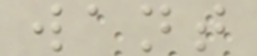want
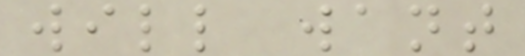will want
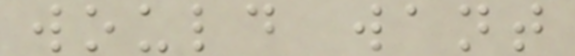would want
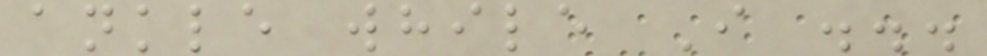ankle while I ...
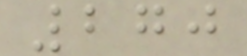270
